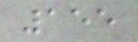155
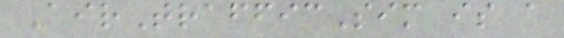AirTrafficSim is a
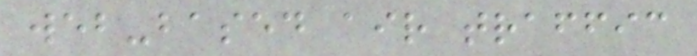web-based air traffic
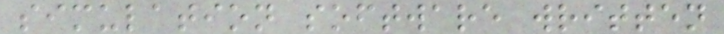simulation software written
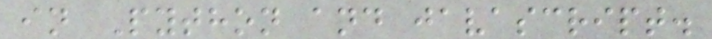in Python and javascript.
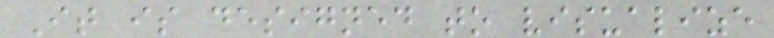It is designed to visualize
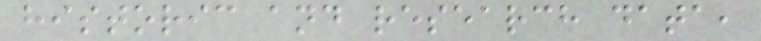historic and research data,
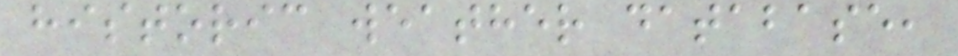historic weather database,
